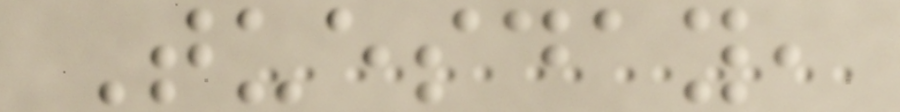Tuesday,
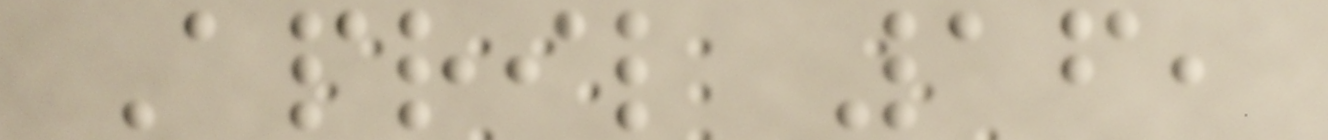April 16,
